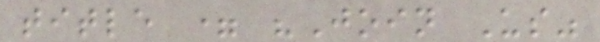title = "Join Us"
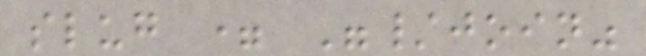slug = "/join"
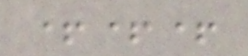+++
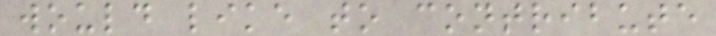would like to contribute
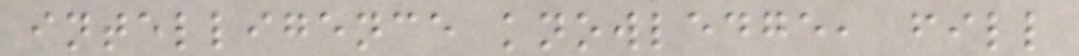intelligence knowledge, fill
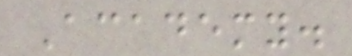Academy.
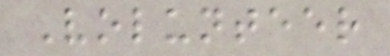Volunteer
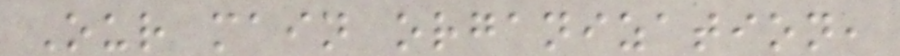Our main organization,
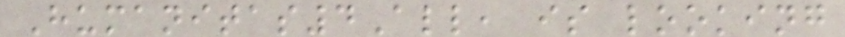Humanitas4All, is looking
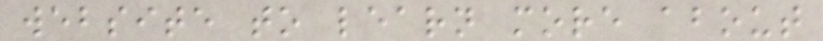website to learn more about
